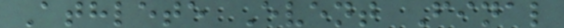Athlete Event Final
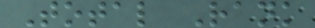Total Rank
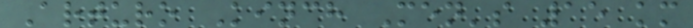Arturo Kinch Men's 15 km
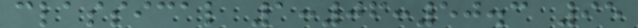classical 1:06:50.3 95
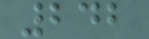242
